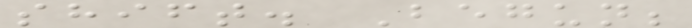shift. Begun;
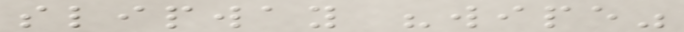slipway "wipe"
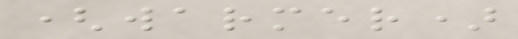(warmer)
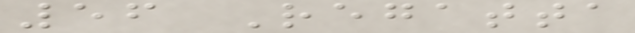56 Regatta
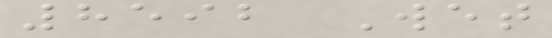8592 Wet
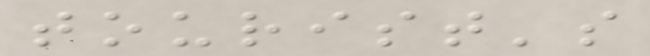tourist's
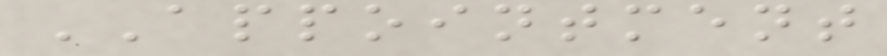APPOINTMENT
